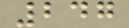247
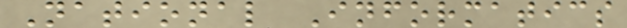National Informatics
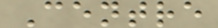Centre
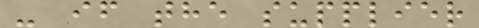- if the supplier
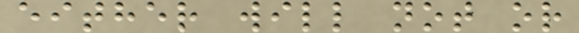either will not or
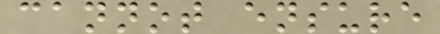cannot ensure
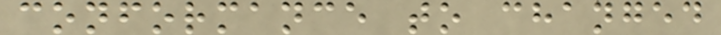conformance to changed
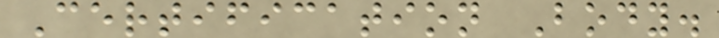Certification Body.
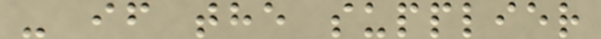- if the supplier
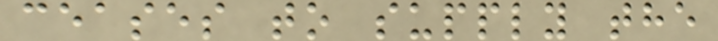ceases to supply the
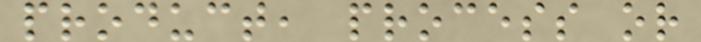product, process or
